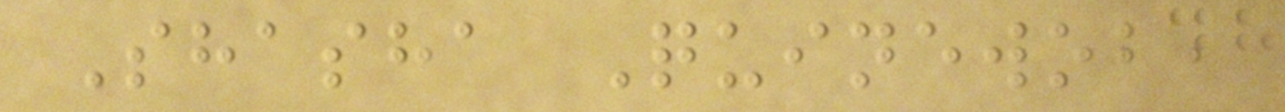Shasha Quinewob,
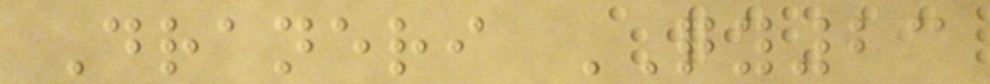Draneri QY23
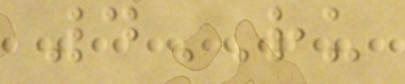4RU
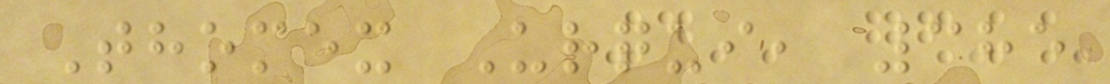Thomex Urqui, 385
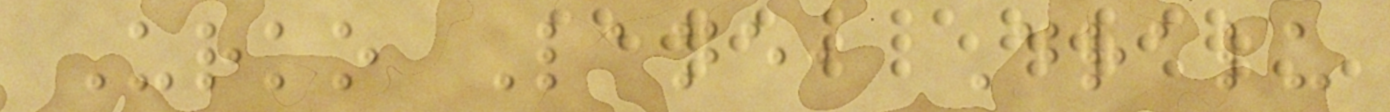Urko Lane, Dralu
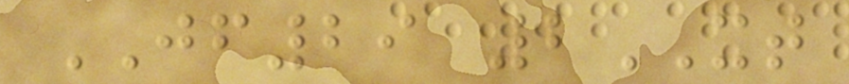JF29 2XT
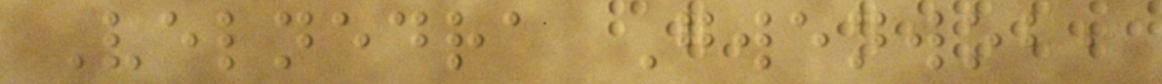Velnedra Gwenwob,
